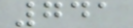741
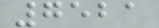7521
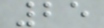25
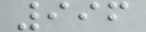996
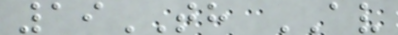19TH AV
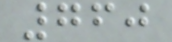760
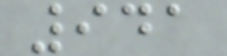941
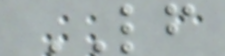LF
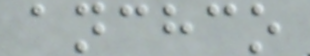anchco
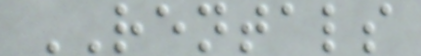RENTALS
